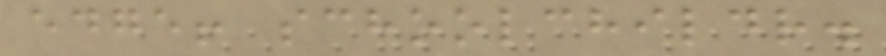edge! schoolchildr.
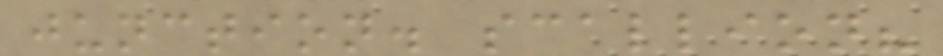junction. scallion?
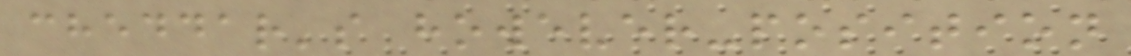cheddar's however-position
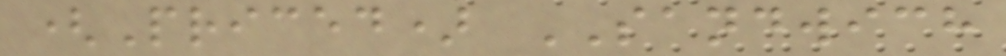(Priced) SANDWICH
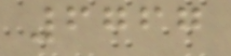6767
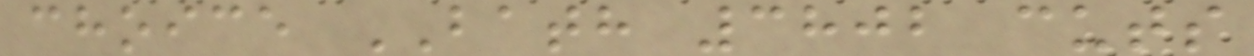choice BATH 3802 cuts
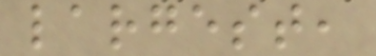largest,
